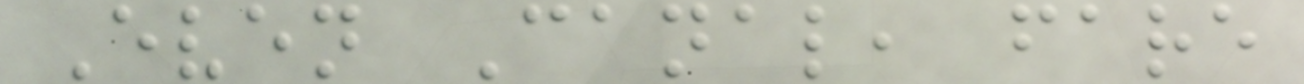Even Canal, fare
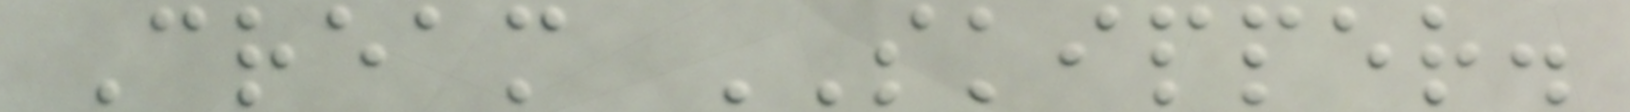Cream SKIPPER.
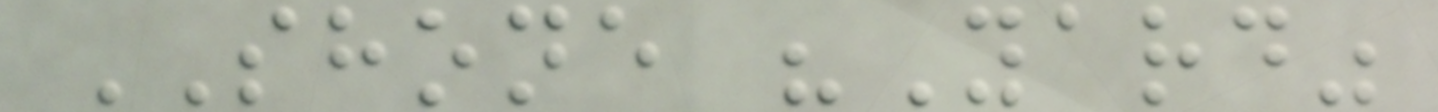SHONE "Yard"
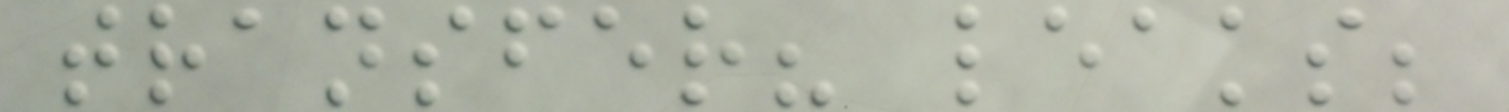transfer? leaks;
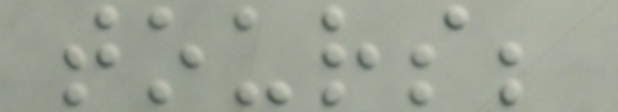tours;
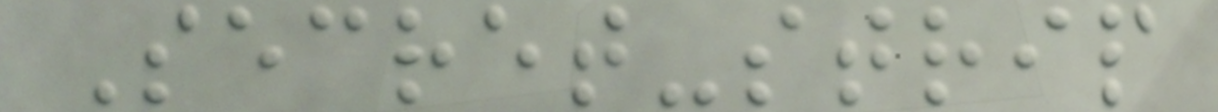Secret-strip
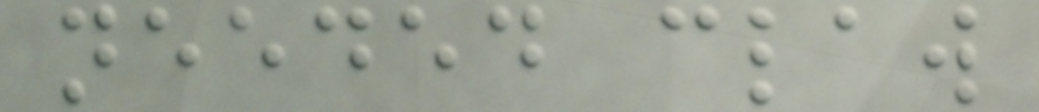needed claw
